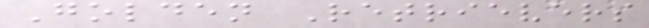Golden Retrievers
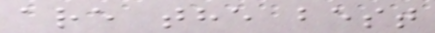are the best
